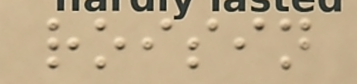roisin
